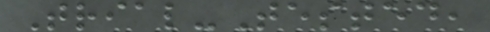Trial-Tested,
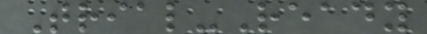Trial-Ready
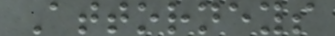Attorneys
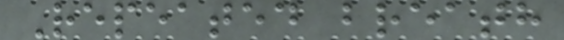Repeated breath
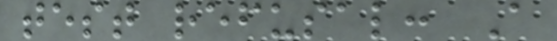test refusal: A
